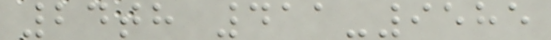24th 411-9585
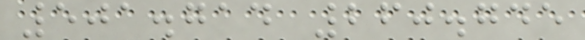501.714 260.745
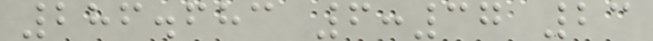286.683 6:37 23
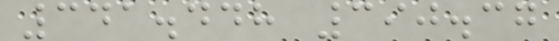341.448 390.37
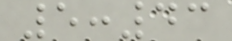5:43
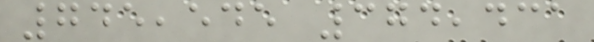745,545 374,431
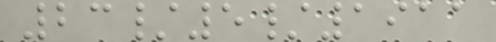23/5/1911
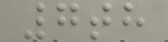7th
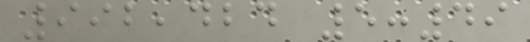992,424 5:49
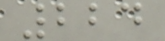224
